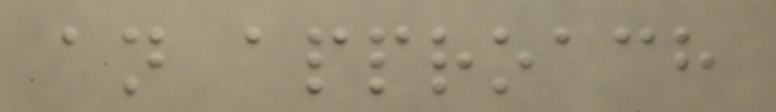an approach
